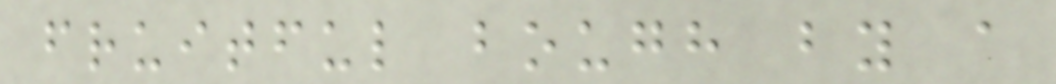fruitful bough by a
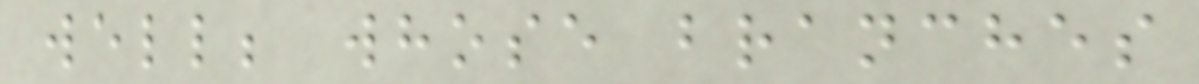well; whose branches
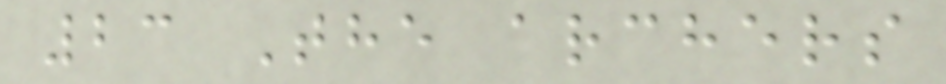23 The archers
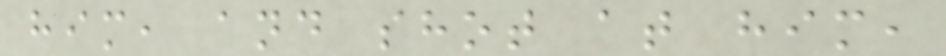him, and shot at him,
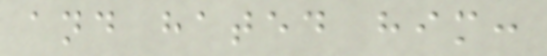and hated him:
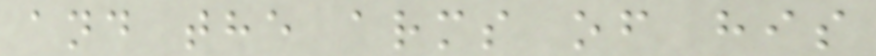and the arms of his
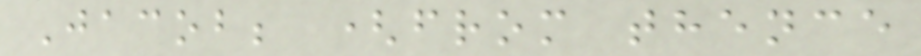Jacob; (from thence
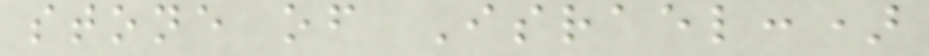stone of Israel:)
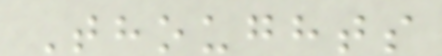Thoughts
